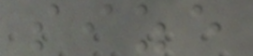size
